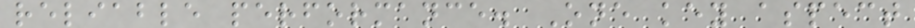reliable performance. One key aspect
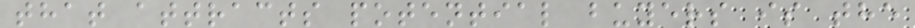that attracts potential buyers is the
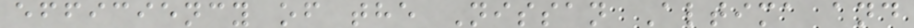efficiency of the Nissan Altima and
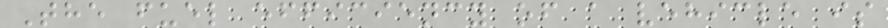The fuel efficiency of a vehicle is
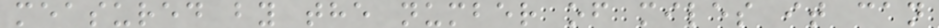measured by the number of miles it can
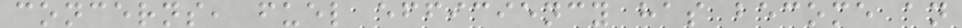concerns, fuel efficiency has become an
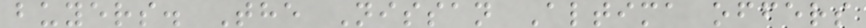buyers. The Nissan Altima offers
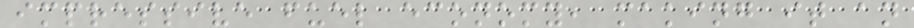impressive fuel economy, making it an
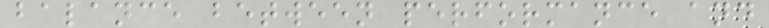balance between performance and
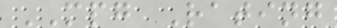MPG Rating
